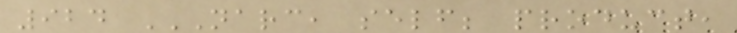924 NARC, SELF; PRODUCT,
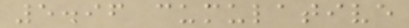5.96 cumulative
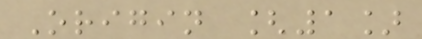Origin [1]
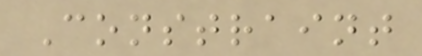Constraint
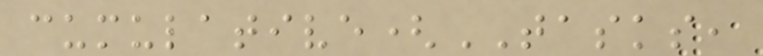cumulative(TASKS,
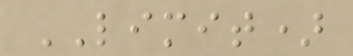LIMIT)
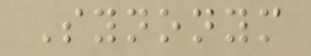Synonym
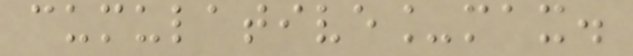cumulative_max.
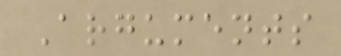Arguments
